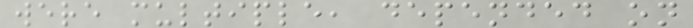were multiple, depended on
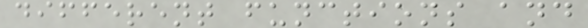different functions and
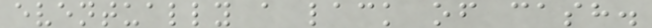eventually a lack of cash.
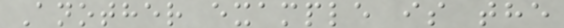Another example is the
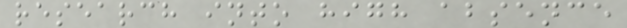research into high absence
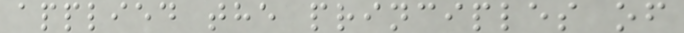applied the principles of
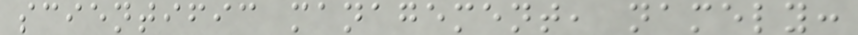scientific management, namely:
